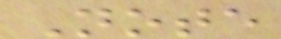Note
